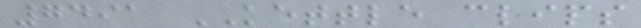7491 KETTLE clips
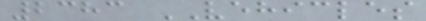2383 VEHICLES
